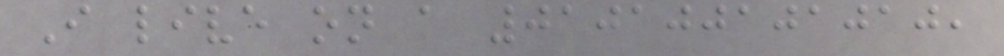I live on a 010100101010,
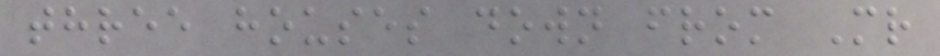three houses down from Mr
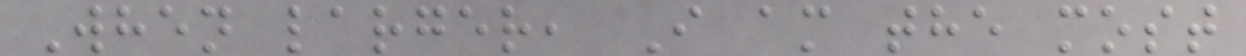When larger, I am the most
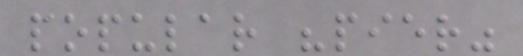popular "pier"
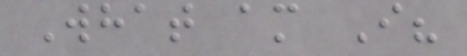What am I?
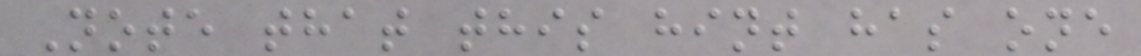Note that this hint has one
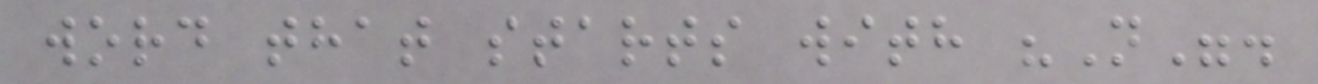word that starts with "N".
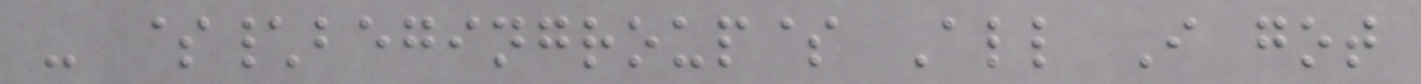- $\begingroup$ All I got
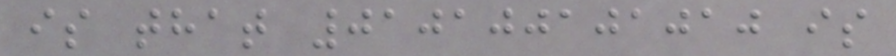is that 010100101010 is
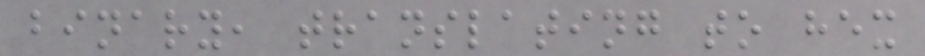binary, translating to hex
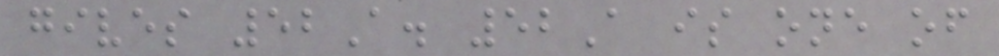gives 52A. 52A is one of
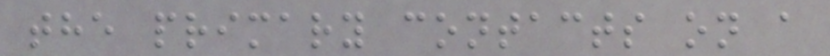the primary contacts on a
